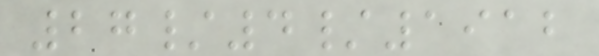27/4/1912
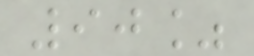90%
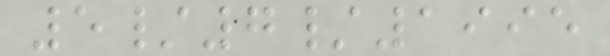5/7/1995
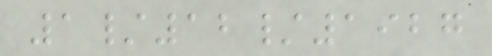1/12/1927
